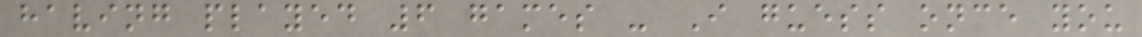having played 6 games - I guess once you
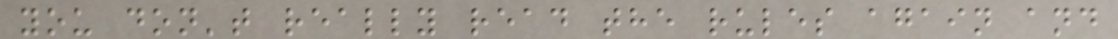you don't really read the rules again and
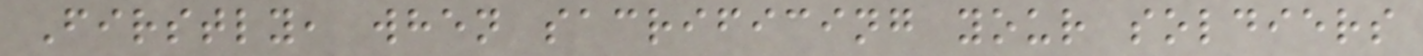Firstly, when sacrificing your soldiers
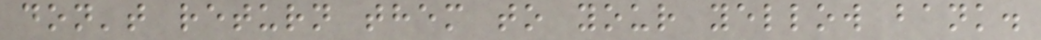don't return them to your yellow bank.
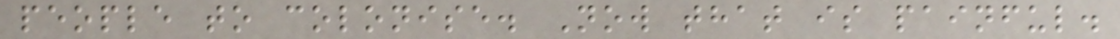people to colonise. Now that is painful.
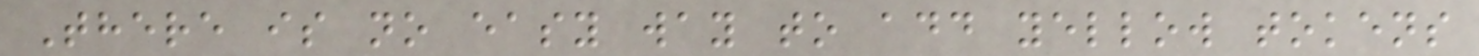There is no easy way to add yellow tokens
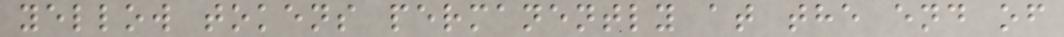yellow tokens permanently at the end of
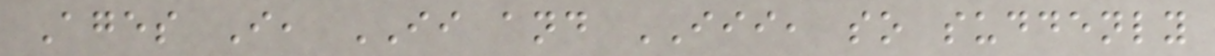Ages I, II and III, so suddenly
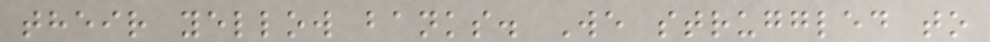their yellow banks. We struggled to
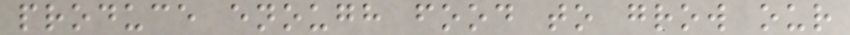produce enough food to grow our
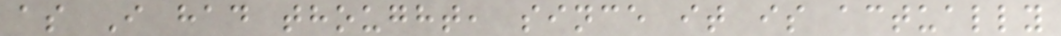as I had thought, since it is actually
